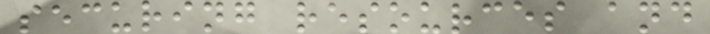securing resources and
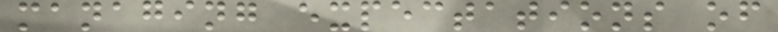managing expectations of
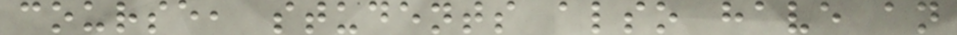course, students also have an
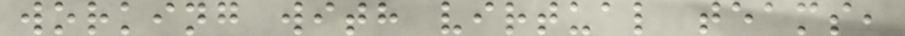working with virtual teams,
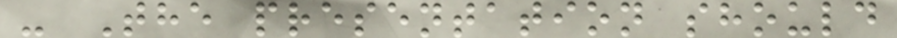- The presentation should
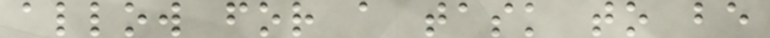allow for a task to be
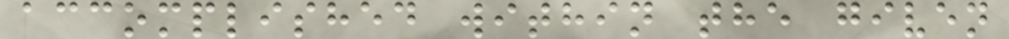accomplished within the given
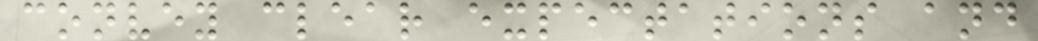convey clear expectations and
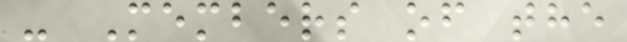- Members of the
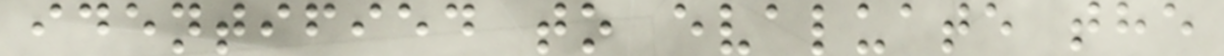identified to evaluate the
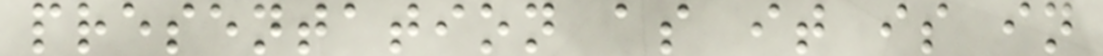presentation as it is in
